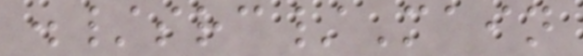./src/Main
